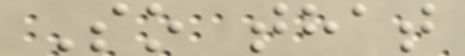So that
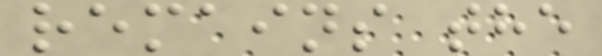remains the
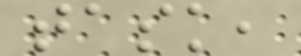task,
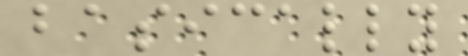basically
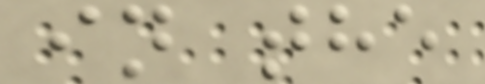in the
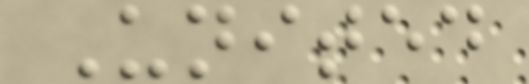United
